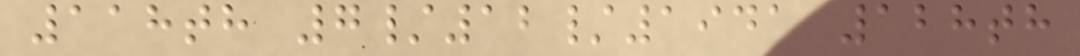118th 7/12/1941 128th
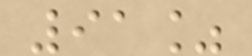91%
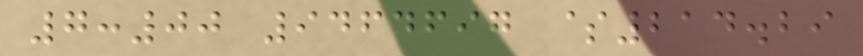7:00 9464697 $214.29
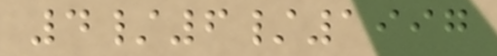4/6/1997
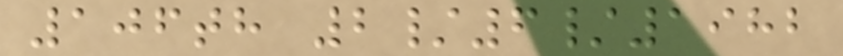106th 2/6/1982
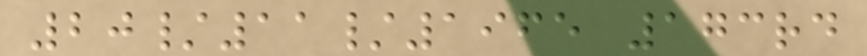20/11/1965 173rd
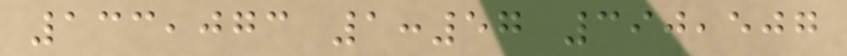133,073 1:57 390,507
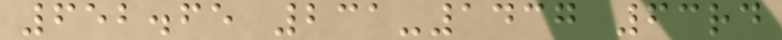652.65 231-1437 63rd
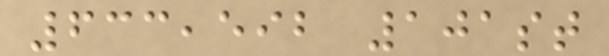633,592 101st
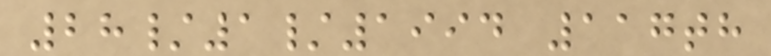28/1/1994 117th
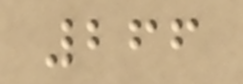266
